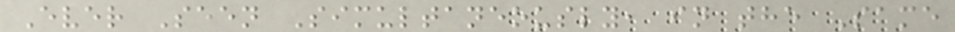Ever Seen Simultaneously, in the Same
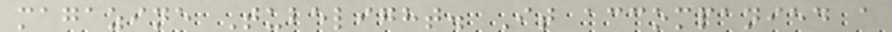magazine Tubelight. It accompanied a
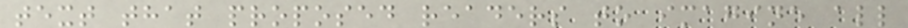text that proposed readers to imagine all
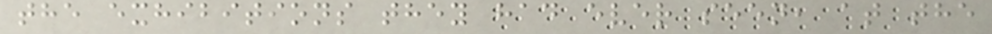the exhibitions they had ever seen, at the
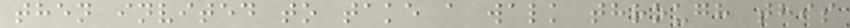then invited to take a walk through this
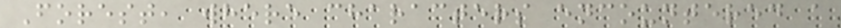Forest, where characters encountered a
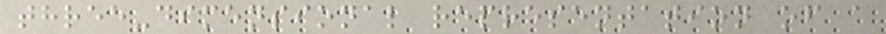three-dimensional representation of a
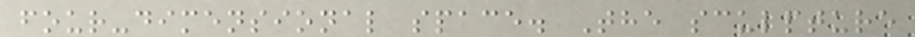four-dimensional space. The sculpture
